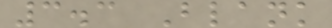3.3 Blank
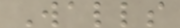Walls
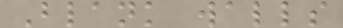Blank walls
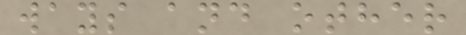ways and other
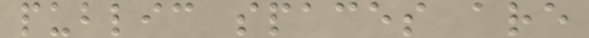public spaces are
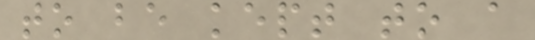to be kept to a
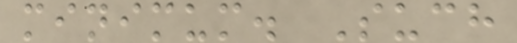minimum. Such
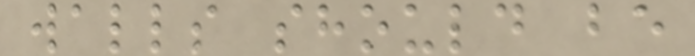walls should be
